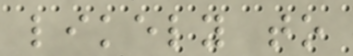likely to
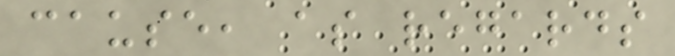cause, as regards
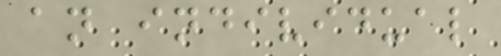an individual
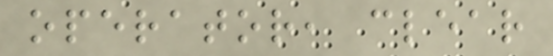operator, clear
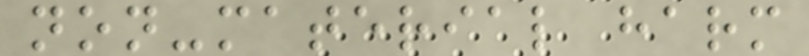non-material harm
